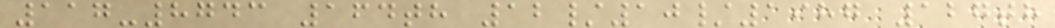117-8743 164th 12/10/1987 127th
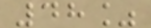48%
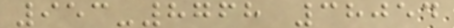953-8768 38054
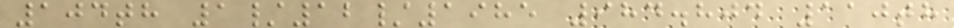104th 1/12/1985 984.804 110th
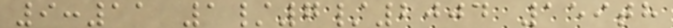9:11 1/7/2004 159th
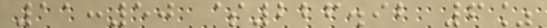11:50 $226.92 6%
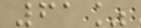61%
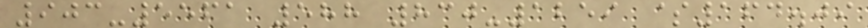903-5561 588 830-1259 $164.09
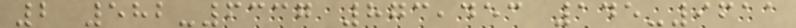2 582-6337 873,453 145-9611
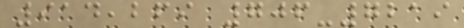914,269 706-7219
